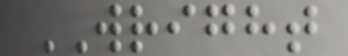WRIGHT
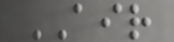AIR
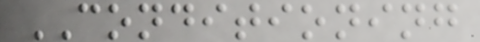CONDITIONING
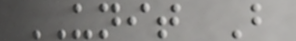UNIT B
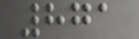871
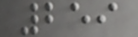259
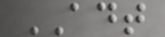ADT
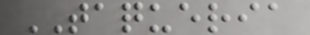TAQUERIA
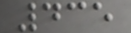435
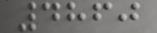4860
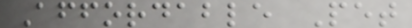Affordable Pet
